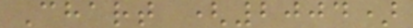Chart (2004)
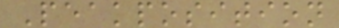Peakposition
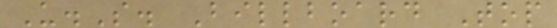U.S. Billboard Top
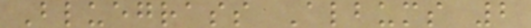Bluegrass Albums 2
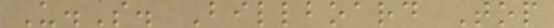U.S. Billboard Top
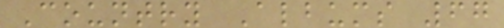Country Albums 67
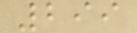299
